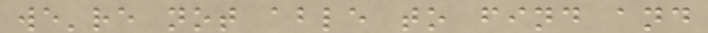we're not able to find and
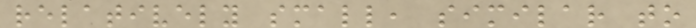relatively small, similar to
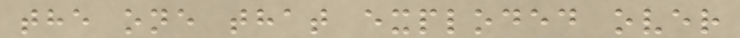the one that exploded over
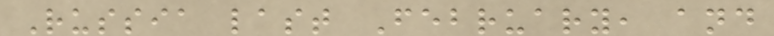Russia last February, and
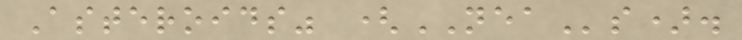Asteroids" (NEAs).
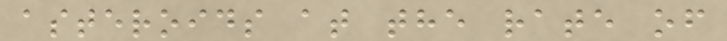asteroids at the rate of
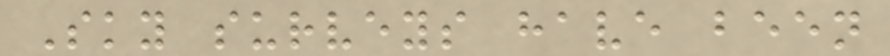Sky surveys have been
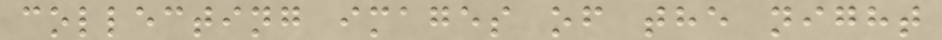collecting images of the night
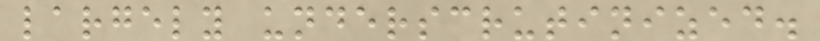largely underscrutinized.
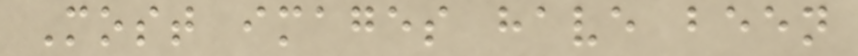Most images have been
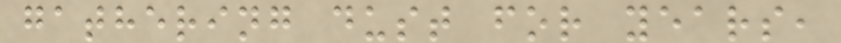gathering dust for years,
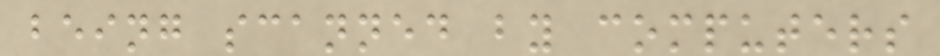being scanned by computers
